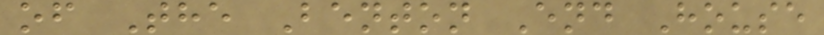of The Benton End House
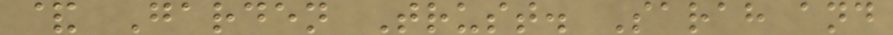& Garden Trust. Sarah and
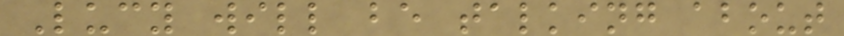Lucy will be talking about
